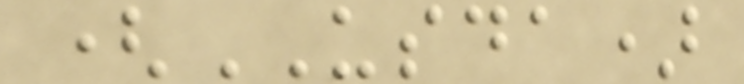(USDA)
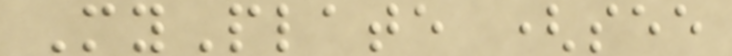MyPlate (see
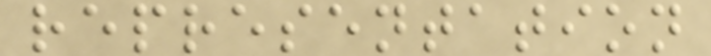representation
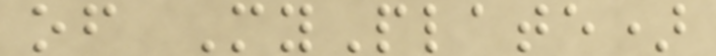of MyPlate)
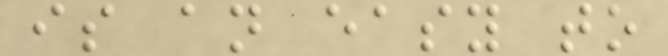is an easy to
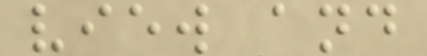view and
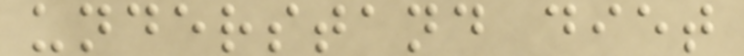understand diet
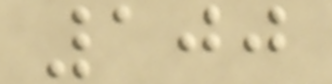100
